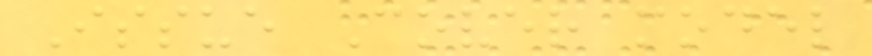Issue Cover model
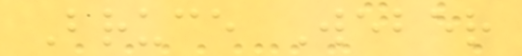Bruce Weber
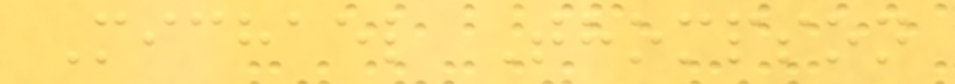Michael Thompson
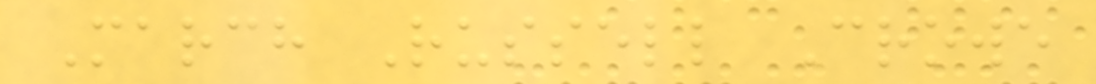March Russell Crowe
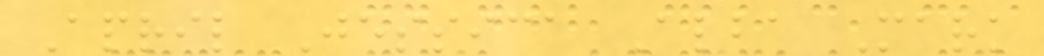April Jessica Alba Mark
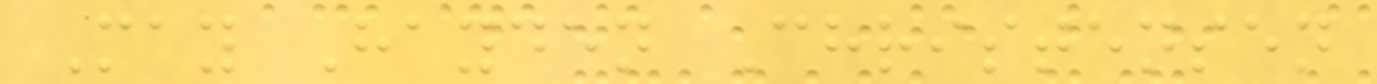May Hayden Christensen
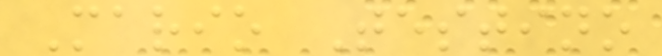Mario Testino
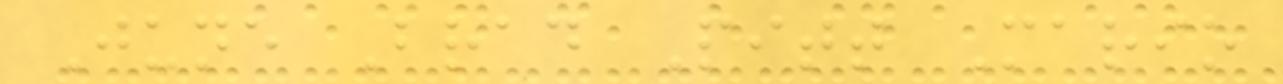June Brad Pitt Mario
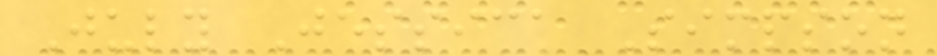July Jessica Simpson
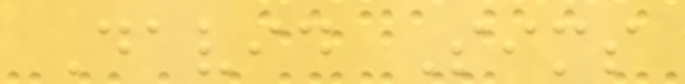David Sims
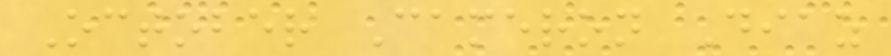October Cameron Diaz
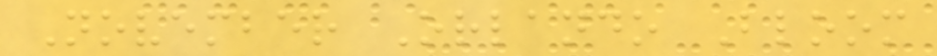November Orlando Bloom
